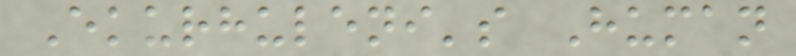Ekurhuleni's Human
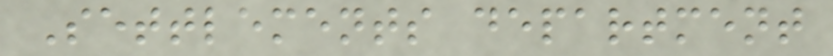Settlements department
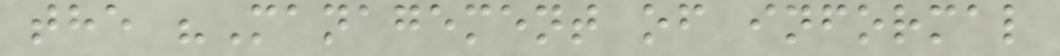the "Management of informal
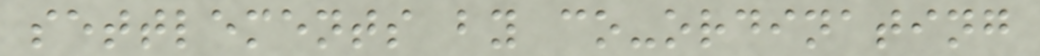settlements by co-ordinating
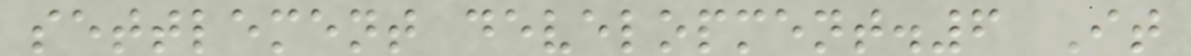settlement development.6 It
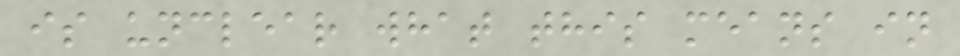is unclear what this means in
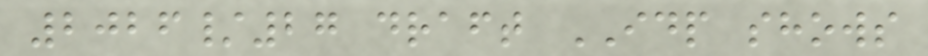2026/27 draft IDP shows
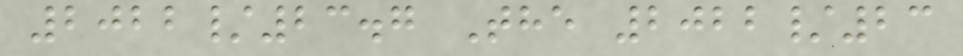2022/23.7 The 2022/23
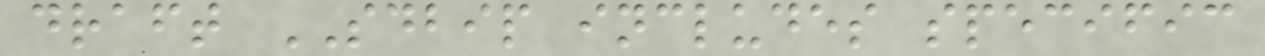draft SDBIP includes specific
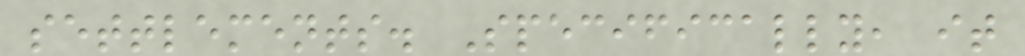settlements. Specifically, it
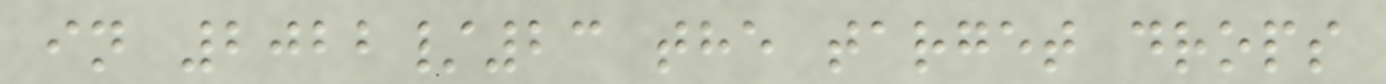in 2022/23 the target drops
